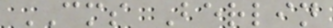CMS Berlin
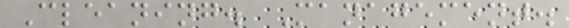Cleaning. Management.
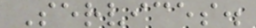Services.
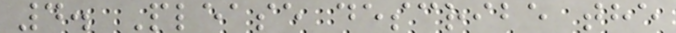4. Please describe the
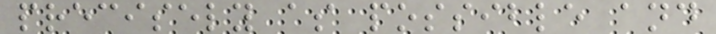precisely as possible and
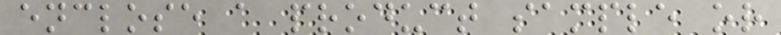enclose a product sample or
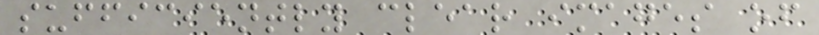sufficiently clear images of
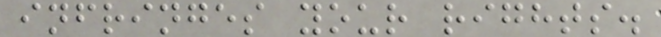infringes your rights.
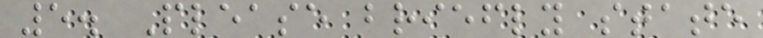5. Please briefly state
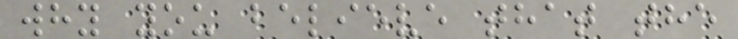why you believe that the
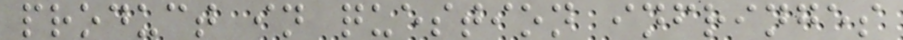product in question infringes
